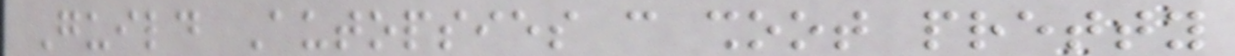Guild Autopsies can shoot pretty
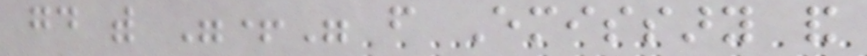good with "+" from Emissary and
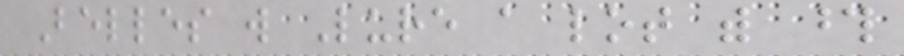Belles will Lure a lot with those
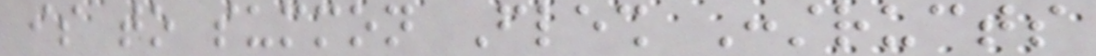is to summon Flesh Constructs
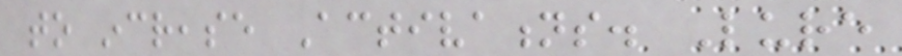to increase Activations. Lure
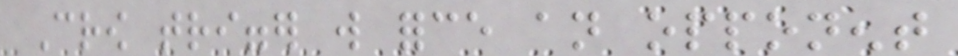Crow trigger will force an opponent
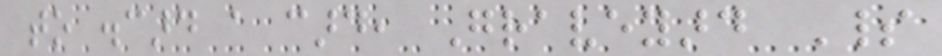to discard a card, Graveyard Spirit
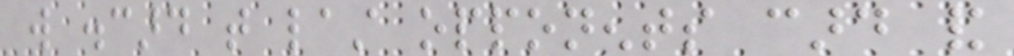will discard that last opponents card and
